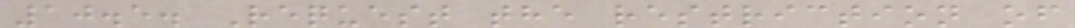10.5. Request the restriction of
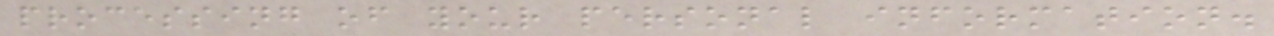processing of your personal information.
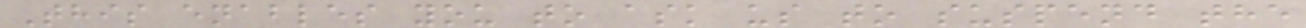This enables you to ask us to suspend the
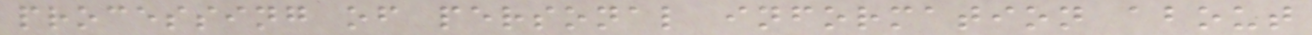processing of personal information about
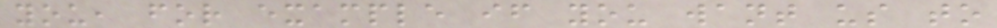you, for example if you want us to
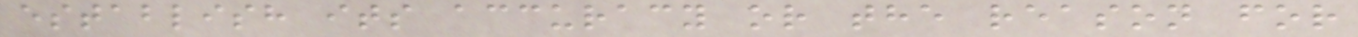establish its accuracy or the reason for
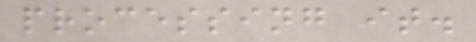processing it.
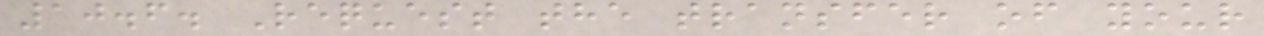10.6. Request the transfer of your
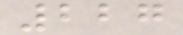227
